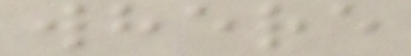where
